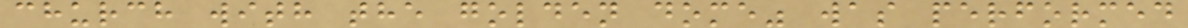church with the golden dome" was performed
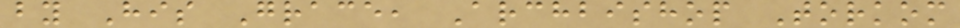by His Grace, Archbishop Torkom
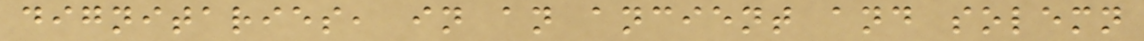dignitaries, in an ancient and solemn
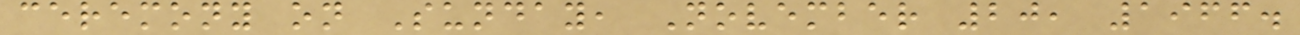ceremony on Sunday, November 20, 1966.
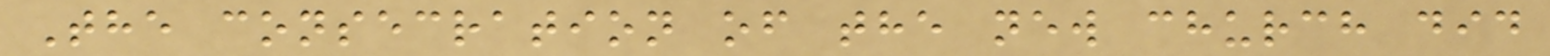The consecration of the new church did
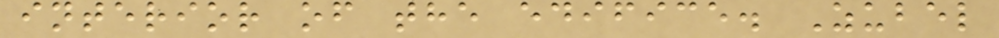interior of the edifice. Zubel
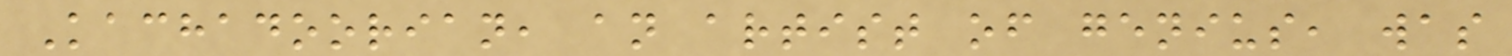Kachadoorian, an artist of genius, was
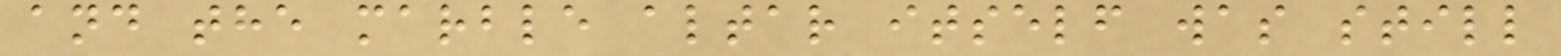and the marble altar itself was still
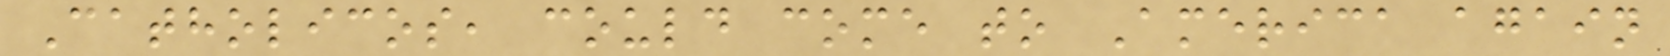Catholicos, could come to America again
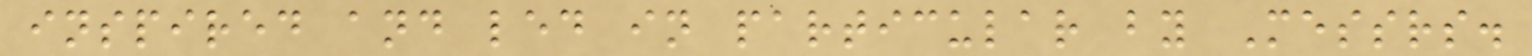inspired and led in particular by Messrs.
